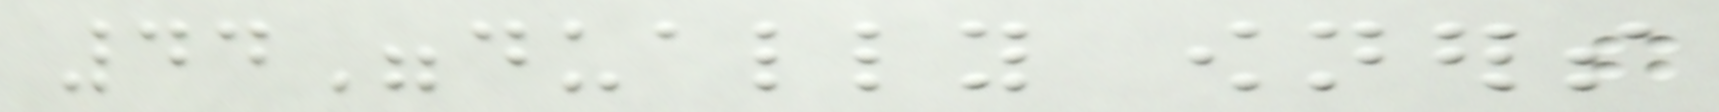44"dually owners
